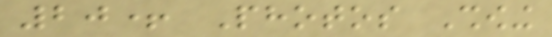20+ Photos Showing
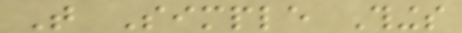That Simple Things
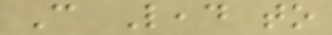Can Lead to
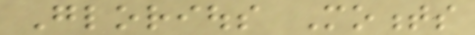Glorious Moments
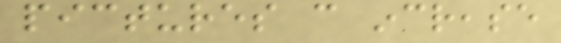pictures can increase
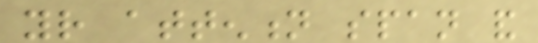your attention span and
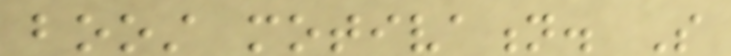boost motivation. So
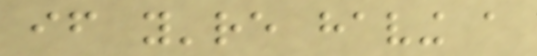if you're having a
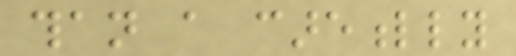than a carefully
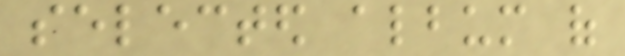selected album of
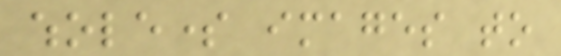wholesome images to
